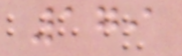179
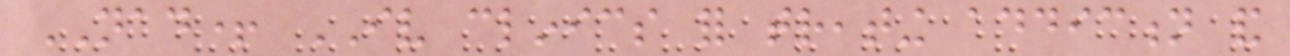NAD+ IV clinics for treating addiction and
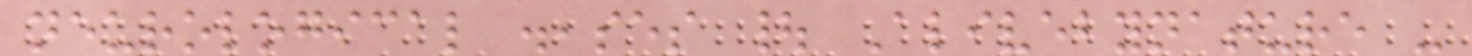neurological diseases | Alivebynature -
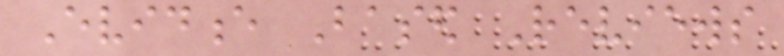Evidence Based Reviews
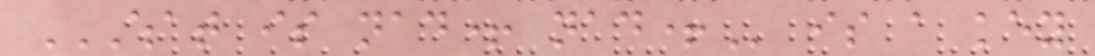WHAT IS NAD+ NAD+ is a key
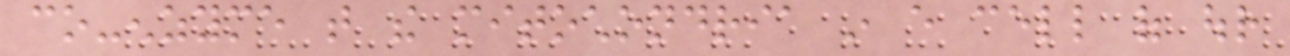co-enzyme that the mitochondria in every cell of our
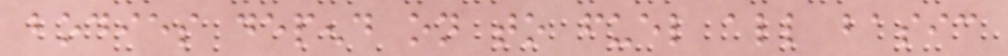bodies depend on to fuel all basic
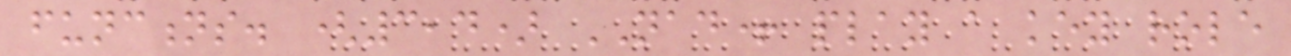functions. (3,4) NAD+ play a key role
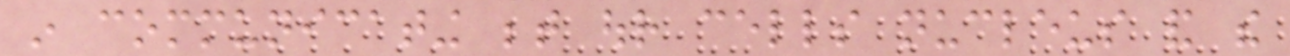in communicating between our cells nucleus and the
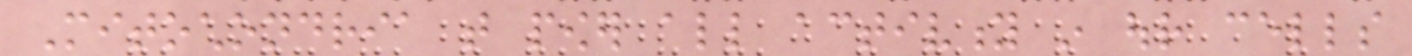Mitochondria that power all activity in our cells
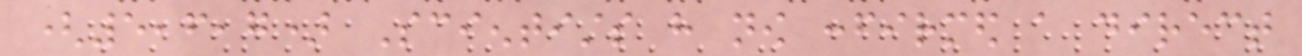(5,6,7) Scientists have now confirmed a direct
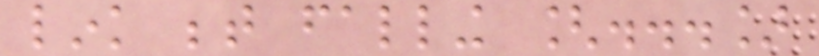link between falling [...]
